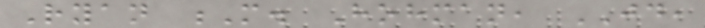Ryan M. Hohman, JD,
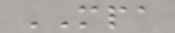MPA
